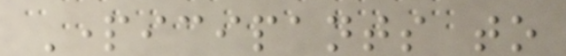Participants to
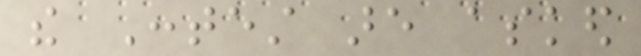the Contest are asked
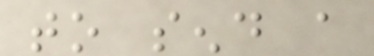to send a
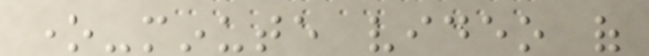one-minute video of
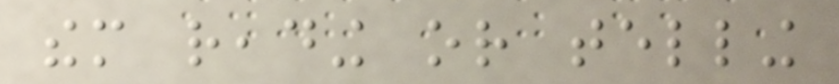them reading or telling
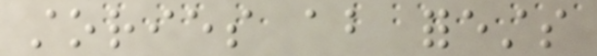stories about forests
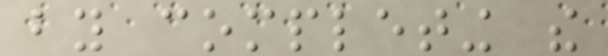by completing the
